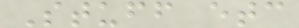Stuff etc
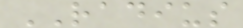RADIUS
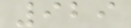929
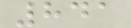841
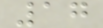17
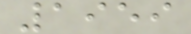1959
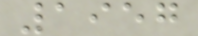1957
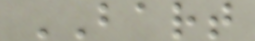BART
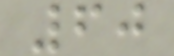60
